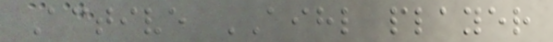Active AIHL player
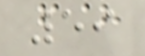59
